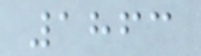1863
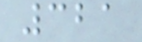321
